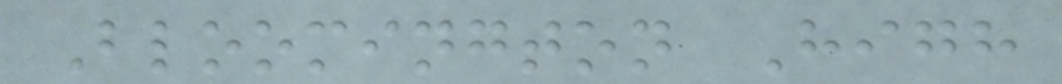Bloomington High
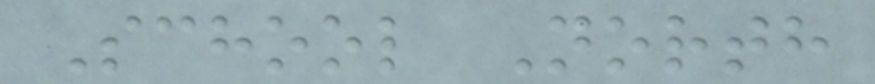School North
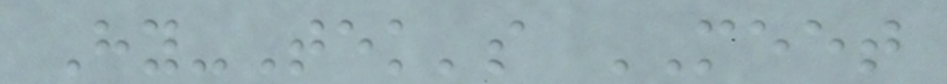Hy-Tek's MEET
